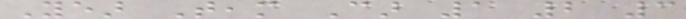Year Team Car 1 2 3
